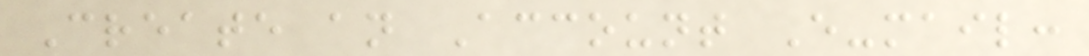Create an Account E-mail:
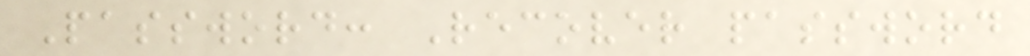Password: Recover password
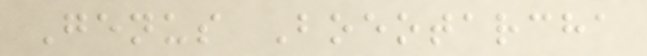Genus Boeotarcha
